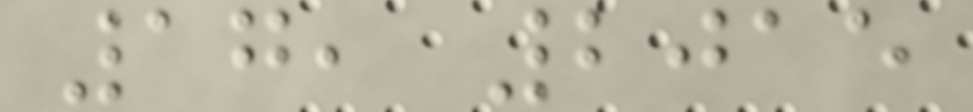17, 2015
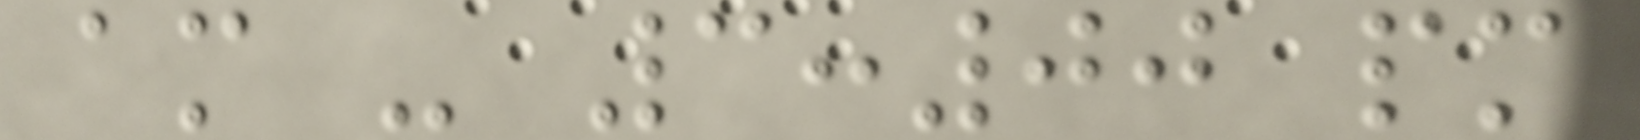am - 3:00 pm
